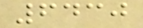6430
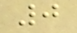0
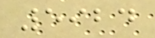5924
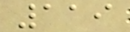119
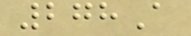278A
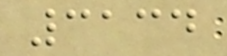3134
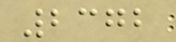2372
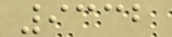9332
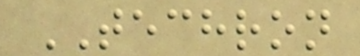TECHRON
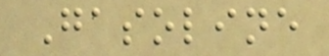Gasoline
